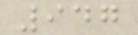947
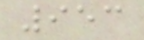953
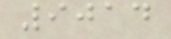9014
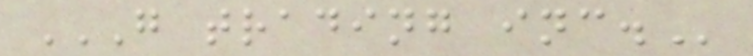G TRADING INC.
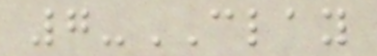7-CLAY
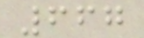667
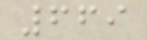669
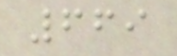669
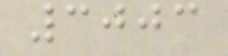3003
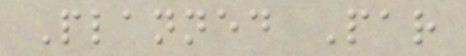Planned Par
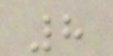8
